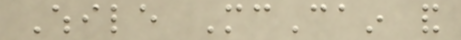While McCain and
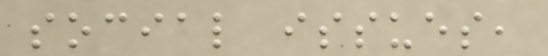social issues,
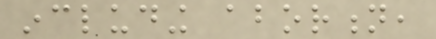including abortion,
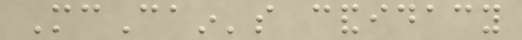McCain's candidacy
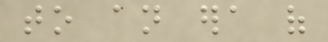to an era of
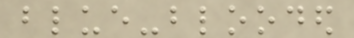blue-blooded
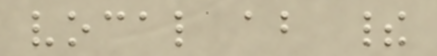vocal about their
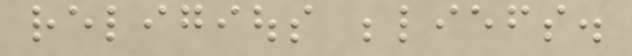religious beliefs.
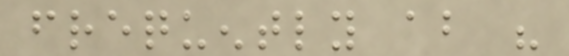frequently about his
